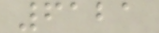6121
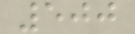500
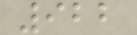922
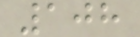108
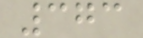373
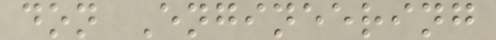don Engineering
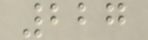227
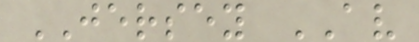JERSEY AV
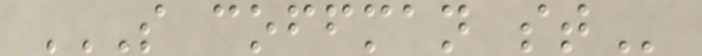S COFFMAN ST
